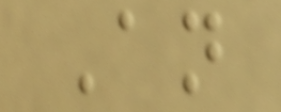An
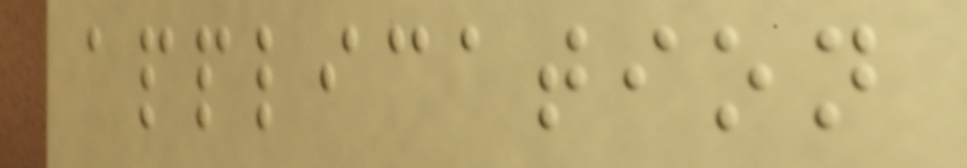application
